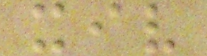xiv
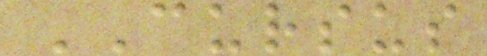CURSUS
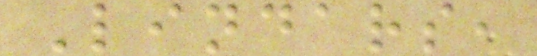Lindars,
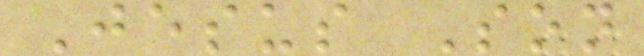Jesus Son
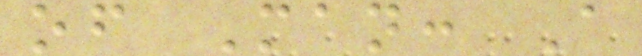of Man: A
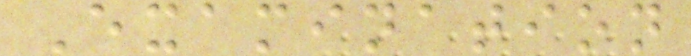Examination
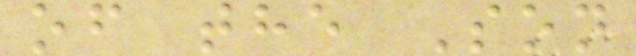of the Son
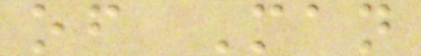of Man
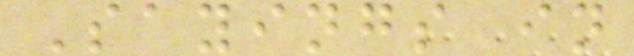Sayings in
